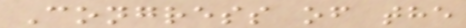Congress of the
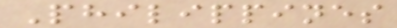Philippines
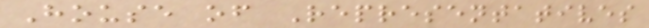House of Representatives
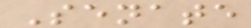Senate
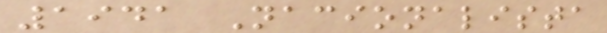1941 Nacionalista
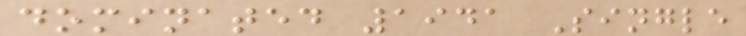dominated 1941 Single
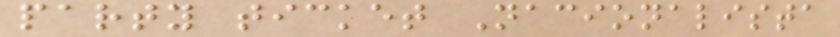party ticket Nacionalista
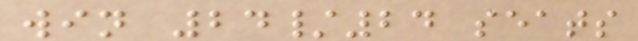win 24/24 seats
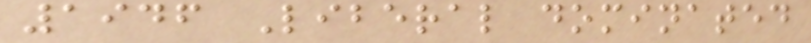1946 Liberal dominated
